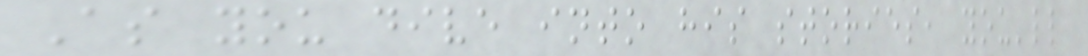As you dive into his stories, you'll
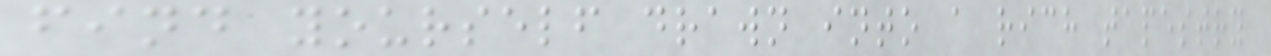find yourself drawn into a rich tapestry
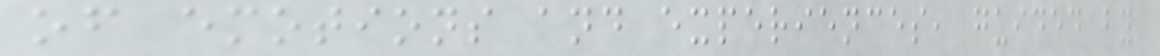of emotions and experiences, guided by
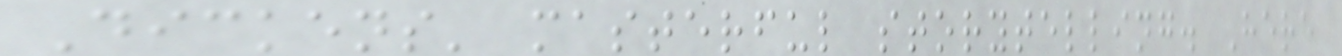Dickens' masterful storytelling. Here
